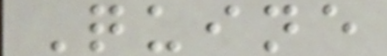Quine
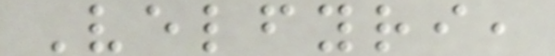Velfyri,
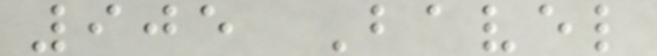905 Bavel
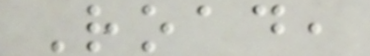Road,
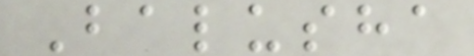Balusha
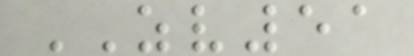ZV51
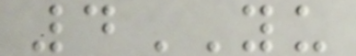4YU
